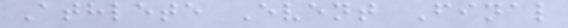Athlete Event Final
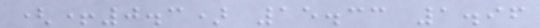(+0.3) 15.33 1.96
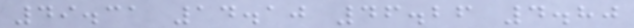49.31 14.10 46.26 4.80
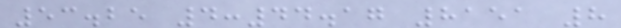53.25 4:44.17 8151 8
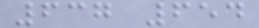637 654
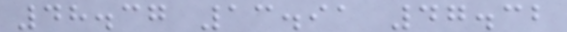48.37 13.91 47.32
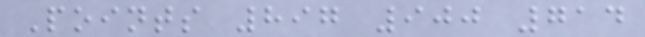Points 897 900 714
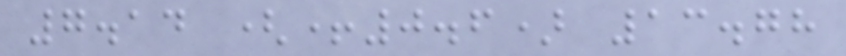7.14 (+0.6) 13.78
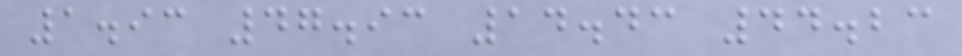1.93 47.93 14.43 44.23
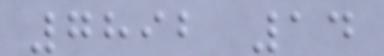7892 14
